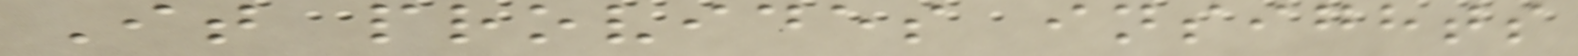It provides insights
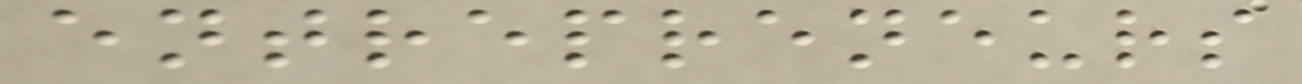entrepreneurs
